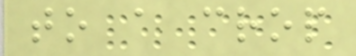to a crop
